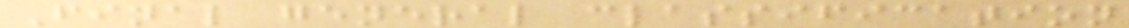Final general classification
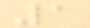1
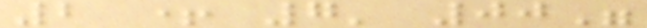2 + 7' 00"
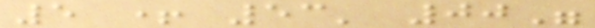5 + 53' 00"
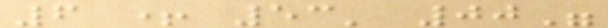6 + 53' 00"
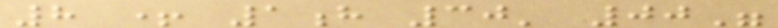8 + 1h 30' 00"
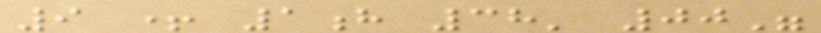9 + 1h 38' 00"
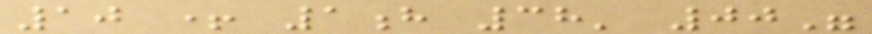10 + 1h 38' 00"
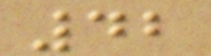42
